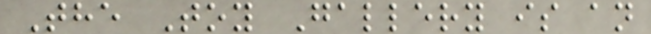The Toy Gallery is an
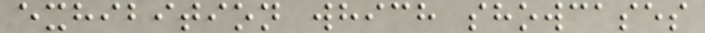exhibition which showcases
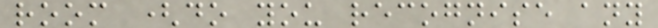room (do you recognise any
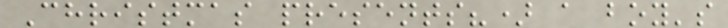Christmas presents?) a boy's
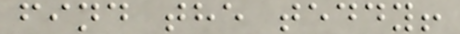find the teddy!
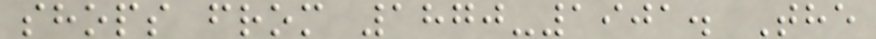shops from 1870-1901. The
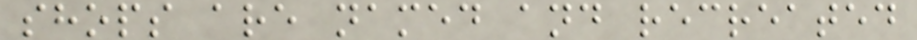shops are named and recreated
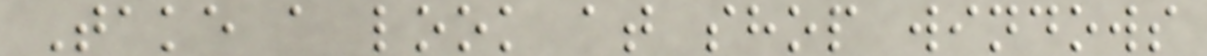Take a look at shop windows
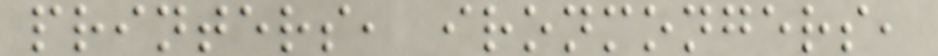printers, ironmongers,
